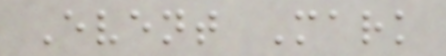Event Mark
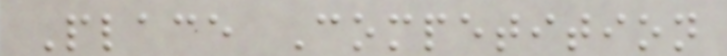Place Competition
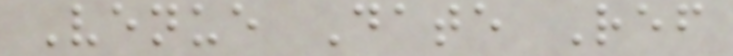Venue Date Ref
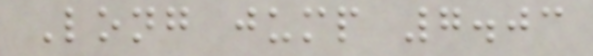Long jump 7.03
